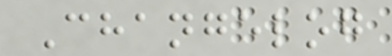Changelog
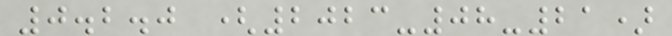0.2.0 (2023-08-21)
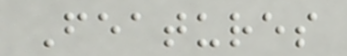Features
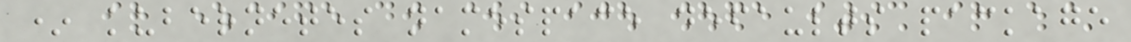* kubernetes namespace defaults package
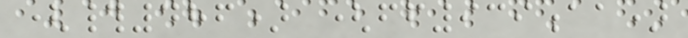(#486) (ff939aa)
